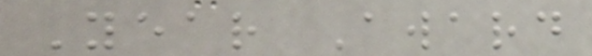Year Award
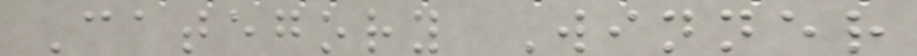Category Winner
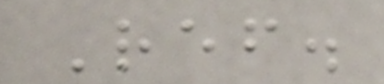Ref.
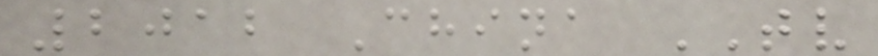2012 China TV
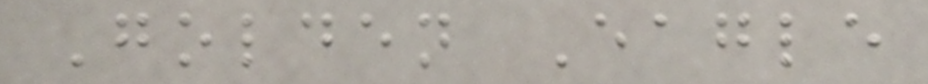Golden Eagle
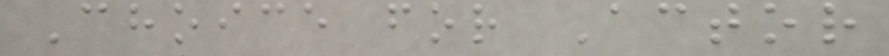Choice for Actor
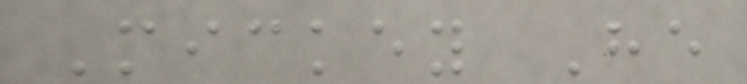Mickey He
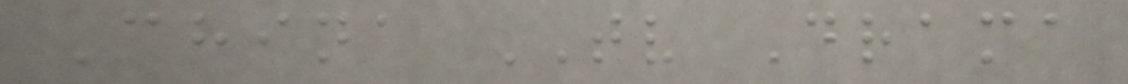China TV Drama
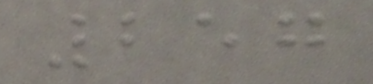257
